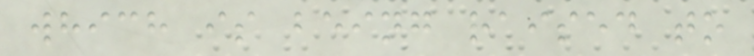which is being raised to
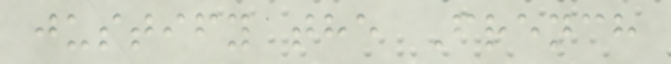justify the French
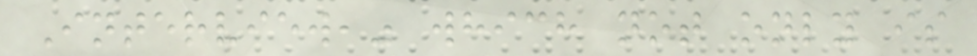Interview," which not only is
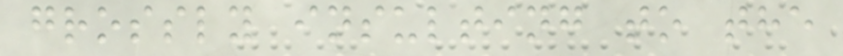grossly insulting to the
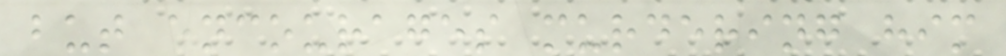but encourages murdering him
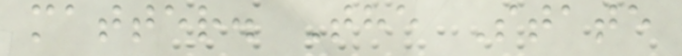matter. The State
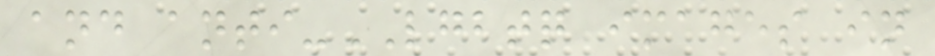and anti-LGBTQ images in
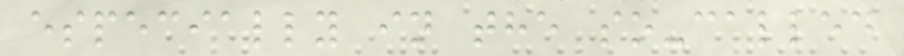especially in the so-called
